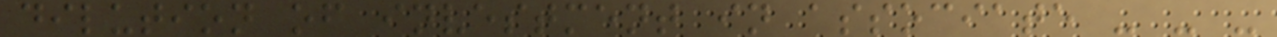dilution of investment in associate - - -
